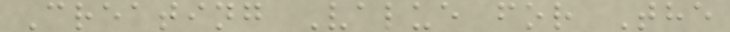Creating Value for The
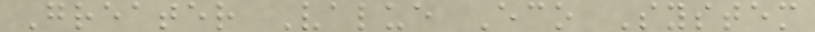Greater Value Eco System
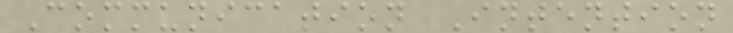Communication Intention
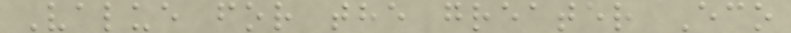Value for the greater Eco
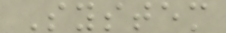System
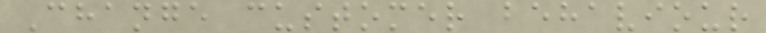Change customer behaviour
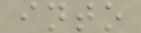into
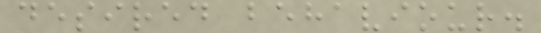desired behaviour.
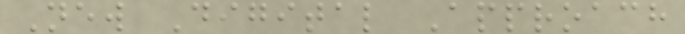New Digital Approach
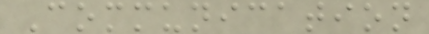Communication
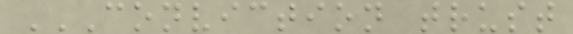CONVICTION TRUST
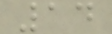14
